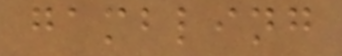gambling
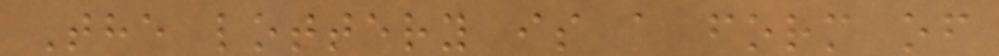The lottery is a form of
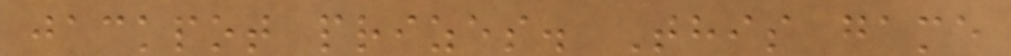jackpot prizes. This game
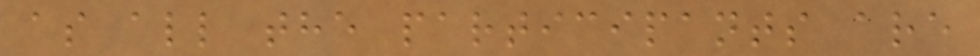as all the participants are
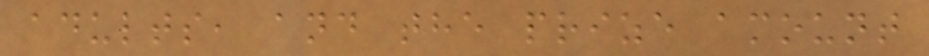adults, and the prize amount
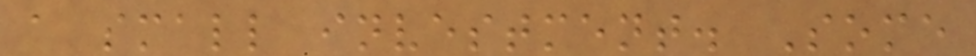a small investment. Some
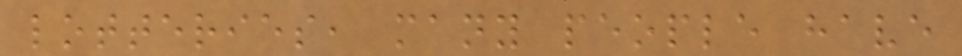lotteries, many people have
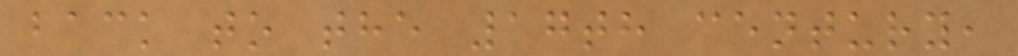back to the 17th century,
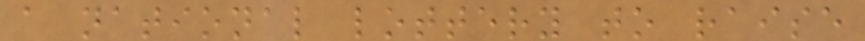a national lottery to raise
